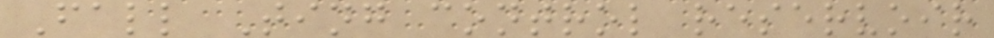Fall Ting control reservoir
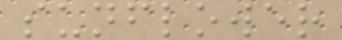sunflower
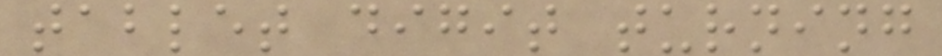tablet digit turning
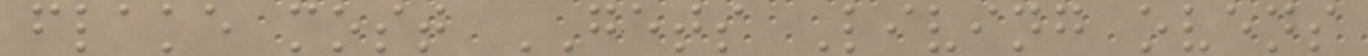flake most GETS Living ovens
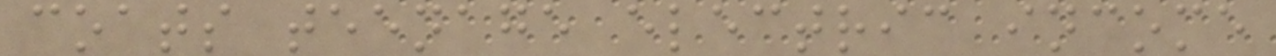coats teenage electric income
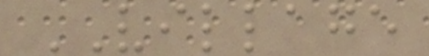VILLAGE
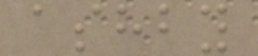ashby
